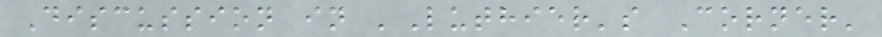Discussion in 'Luthier's Corner'
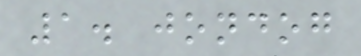1. jondog
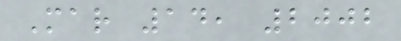Mar 14, 2002
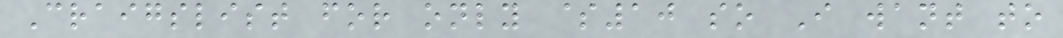Craigslist for only $10 so I want to
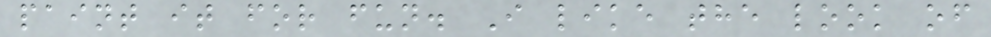paint it for fun. I like the look of
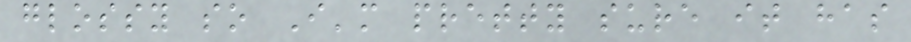glossy so I'm pretty sure it has
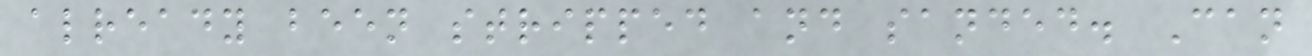already been stripped and sanded. Can
